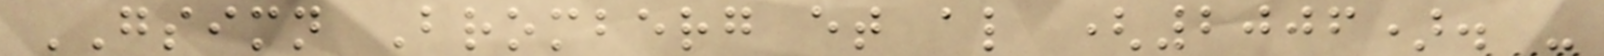GSIMN Bromberg et al (2006). -
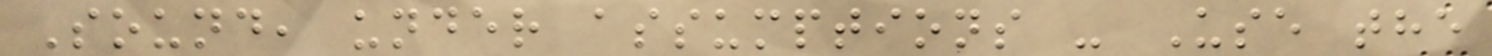Sound, under assumptions - Use the
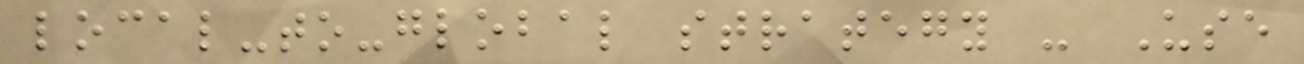local-to-global strategy - Use
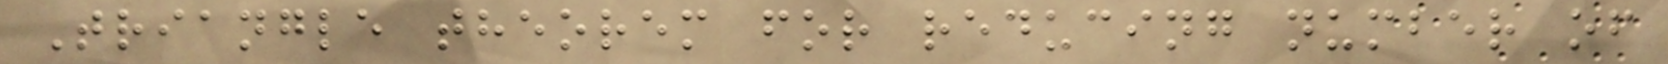Triangle theorem for reducing number of
